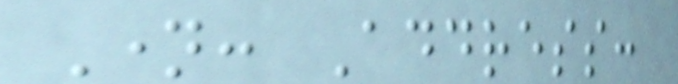Name: Address:
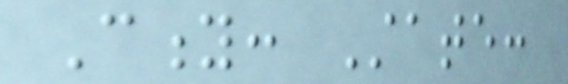City: State:
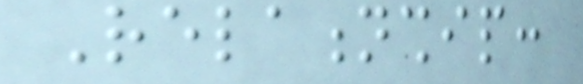Relationship:
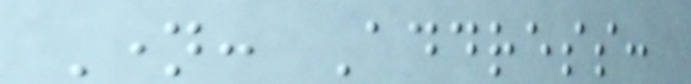Name: Address:
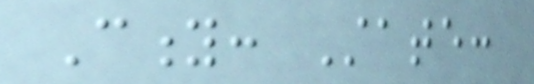City: State:
